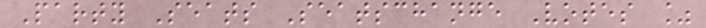Party Seats Seatschange Votes %
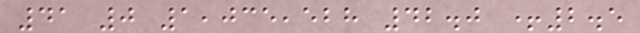41 0 1,035,528 42.0 +2.5
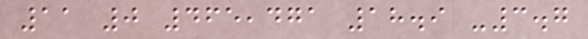11 0 465,471 18.9 -3.7
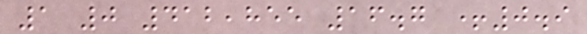1 0 412,855 16.7 +0.9
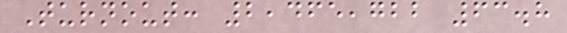Turnout: 2,465,722 63.8
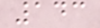143
